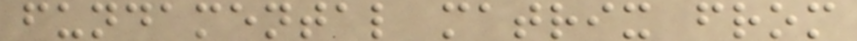fundamental matrix from
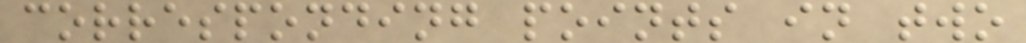corresponding points in two
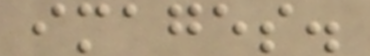images.
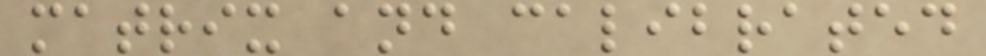matrix and calibrated
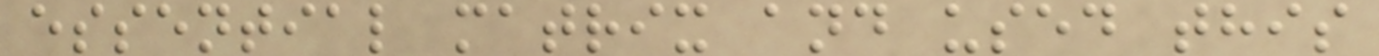essential matrix and used this
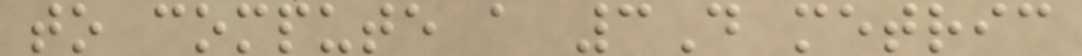to compute a 3D metric
